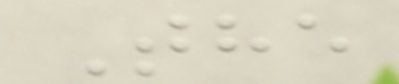The
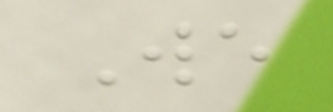We
